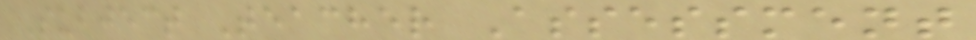Subject Teacher Assessment
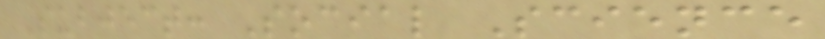Subject: Social Science
